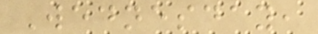Wednesday,
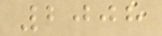2008
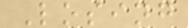Losing
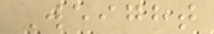Weight
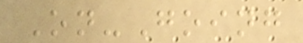On-Going
